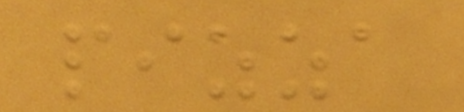pizza
